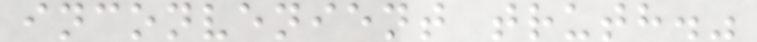inconvenient truth."
